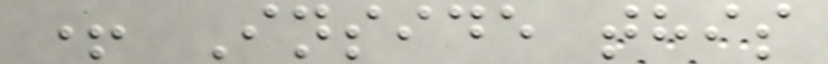+ Inside this
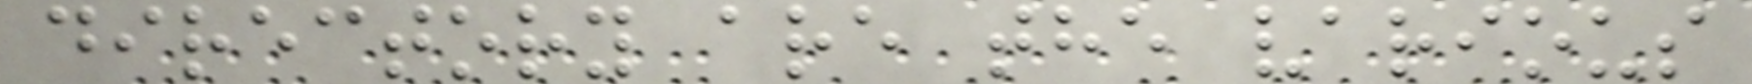directory are the various
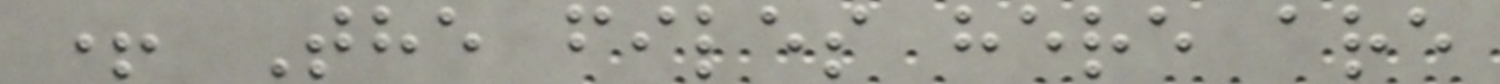+ The files here are
